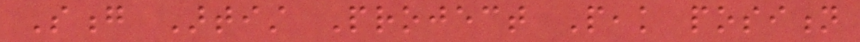Song Artist Project Peak position
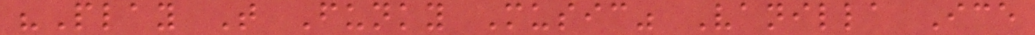"Play That Funky Music" Vanilla Ice
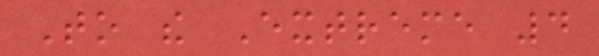To the Extreme 4
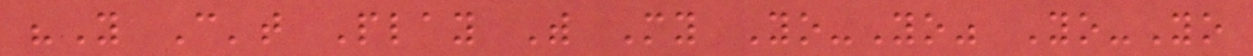"You Can't Play With My Yo-Yo" Yo-Yo
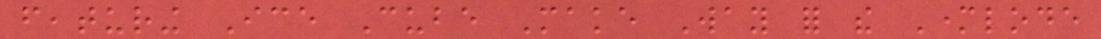featuring Ice Cube Make Way for the Motherlode
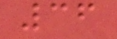36
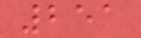251
